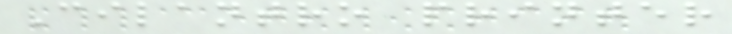Cilantro printer
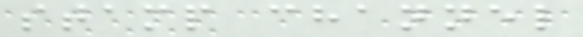stamp channel
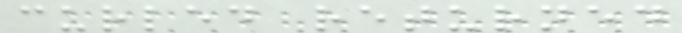curled returned
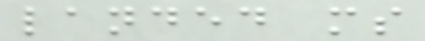landed ms
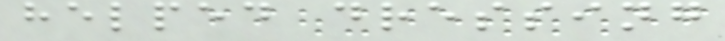helped dressing
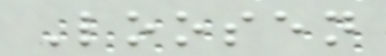Loosen
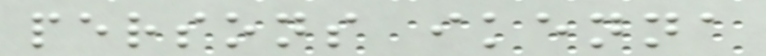persons ikenna
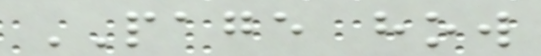PAGE how
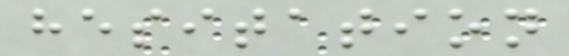hesitation
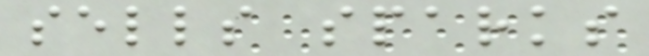sells sparks
